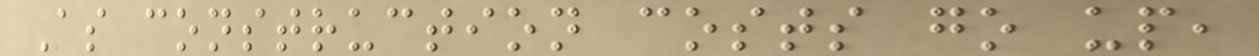As construction costs go up,
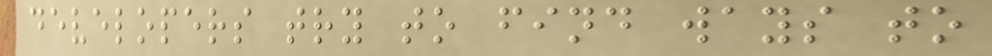developers try to find ways to
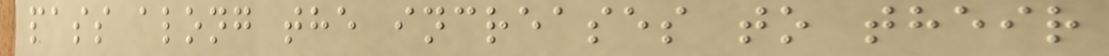pass along the increases to their
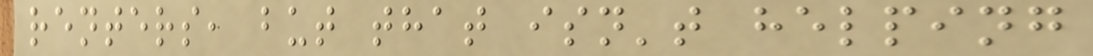renters, but that isn't helping
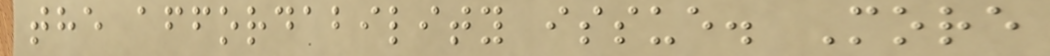the affordability issue. More
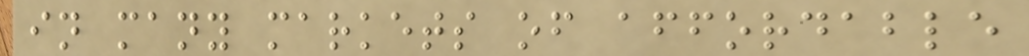in many markets of affordable
